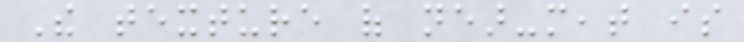The texture of near-meat is
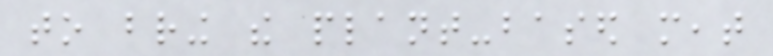to bring the plant-based meat
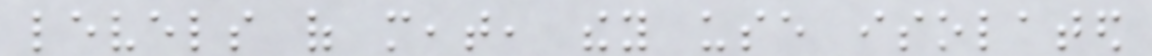levels of meat, they use isolated
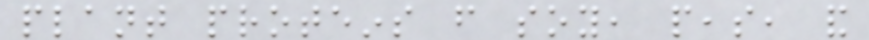plant proteins from soy, peas, and
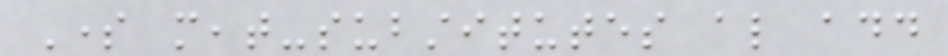Some meat-substitutes also add
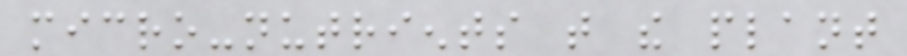micro-nutrients that the plant
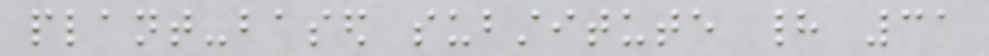plant-based substitute had 31
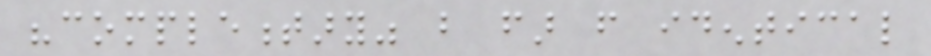"complementary" but far from identical
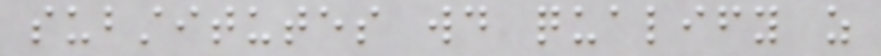substitutes would qualify as
